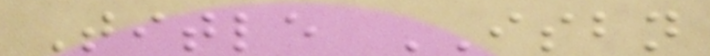Title ISBN
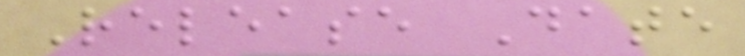Release Date
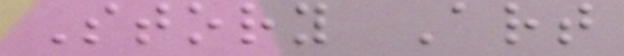Story Art
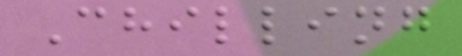Chilling
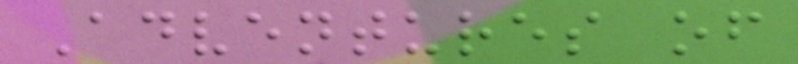Adventures of
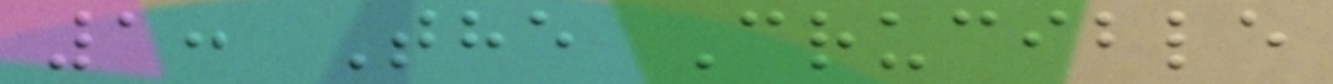1: The Crucible
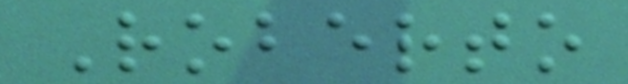Roberto
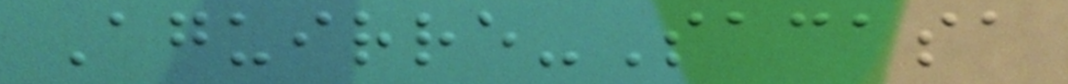Aguirre-Sacasa
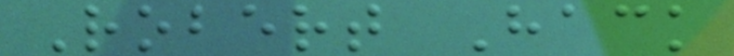Robert Hack
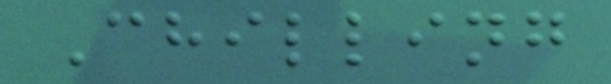Chilling
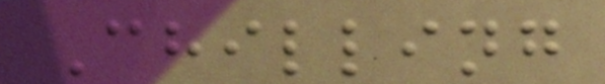Chilling
